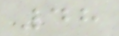48
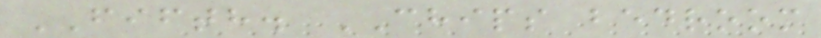FIFTH. CHIPS bedroom
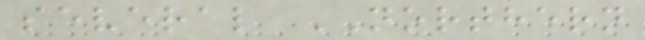several NORTHERN
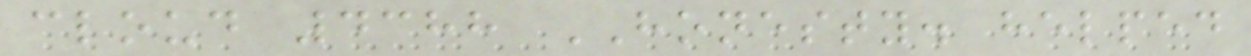cloud 4388 HONESTY. helped
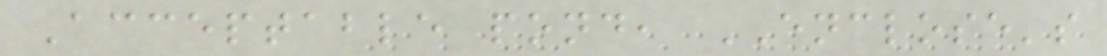Acceptable pond, ENCLOSE's
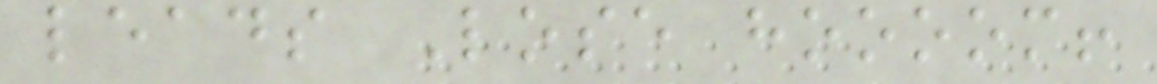leads Lose hoooom!
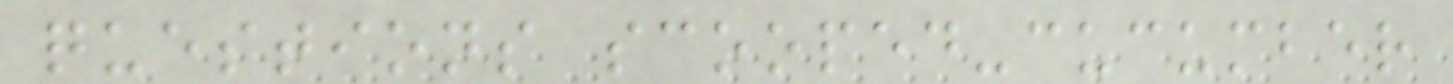questions scooped-cucumber
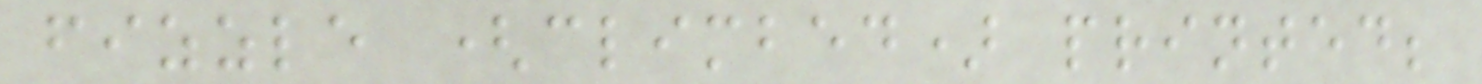fizzle (climbed) printed;
